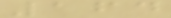164
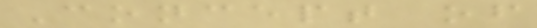Concept of
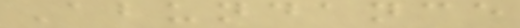Abundance
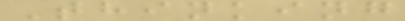Thinking
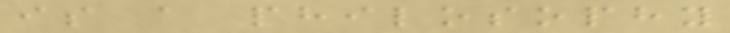is a philosophy
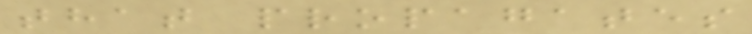that propagates
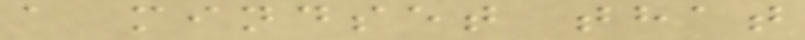a mindset that
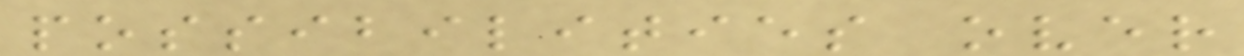possibilities over
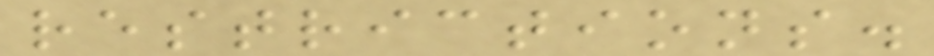restrictions.
